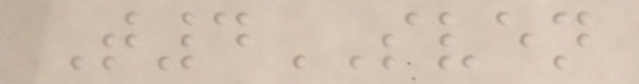T4SVEN
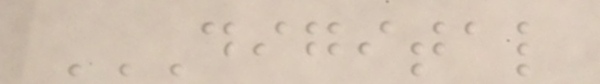DIGITAL
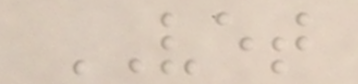VET
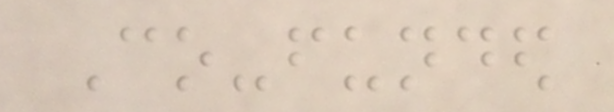Co-funded
